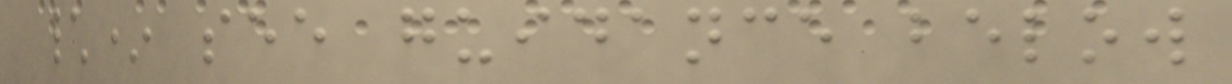\* see guidance below
